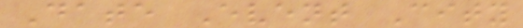Date Event City
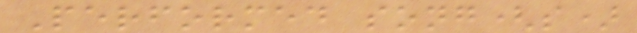Performed song(s)
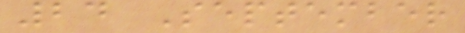24 September
